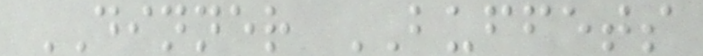DINNER BUFFETS
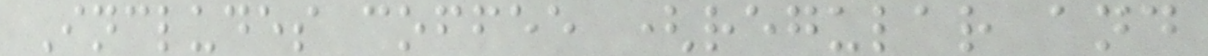Includes coffee (regular and
